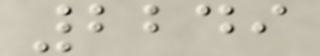2249
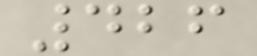426
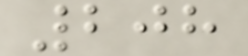208
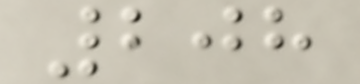208
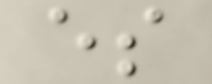es
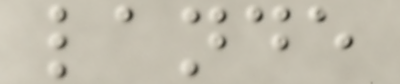lande
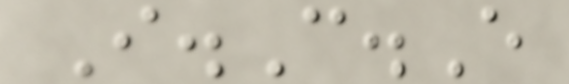I.C.E
